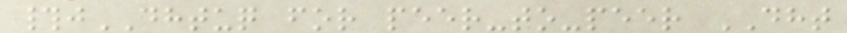#jDHTUQ for peer-to-peer DHT
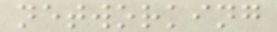networking
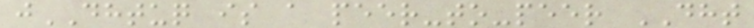jDHTUQ is a peer-to-peer DHT
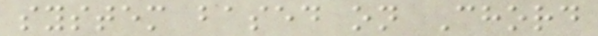system based on Chord
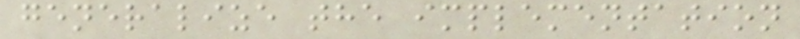generalize the implementation
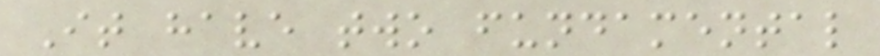It have two fundamental
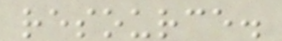resource.
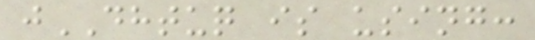jDHTUQ is using:
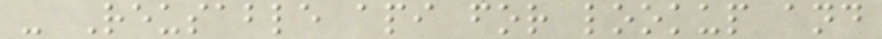- Reusable api for lookup and
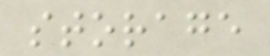storage
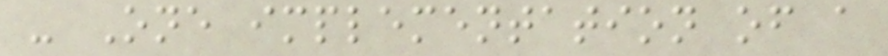- One implementation of a
